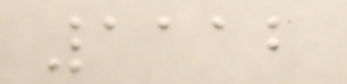1112
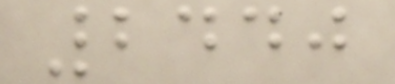2440
